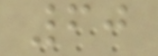60
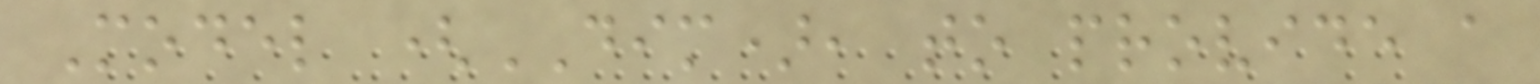Model (DIM), to provide a
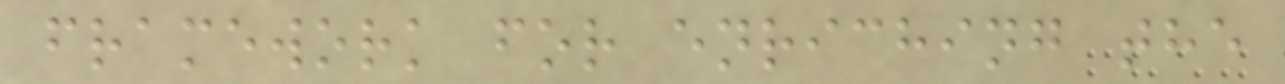framework for enriching the
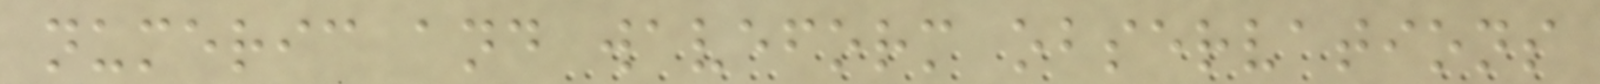numeric and waveform observations
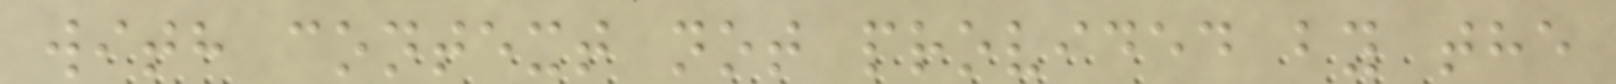with context not provided by the
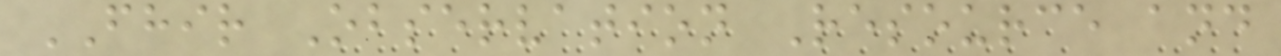FHIR Observation Resource and
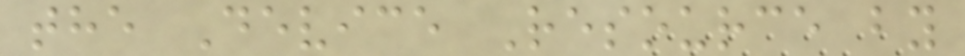the Device Resource by
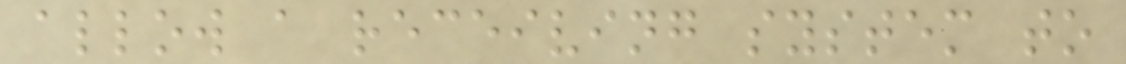allow a receiving system to
